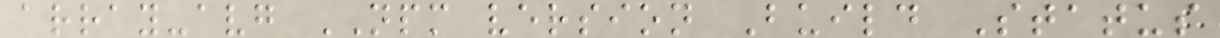array-avg NPM version Build Status
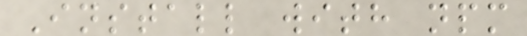Install with npm
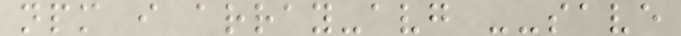npm i array-avg --save
